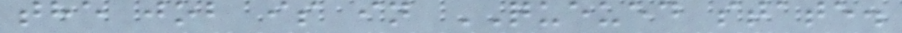the job is in QUEUED state.
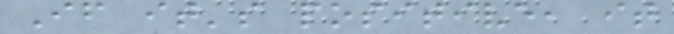If it's positive, it
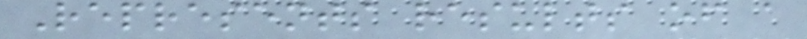Represents results of a
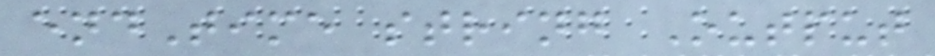endTime string Output
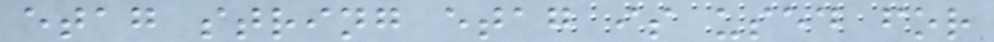etag string etag is used for
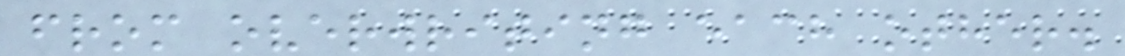from overwriting each other.
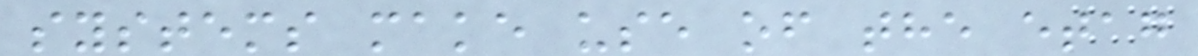systems make use of the etag
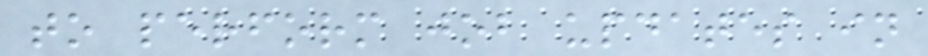to perform job updates in
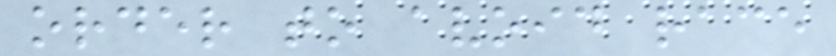order to avoid race
